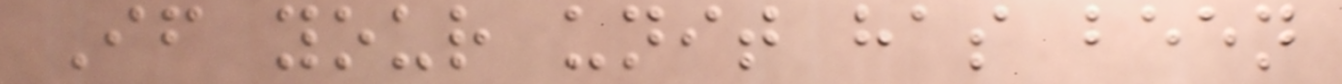If your unit has been
